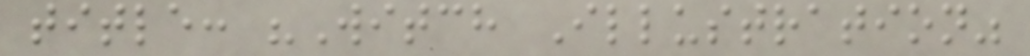title: "Witch Illustration"
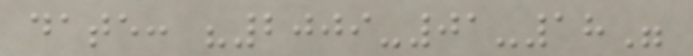date: "2009-01-18"
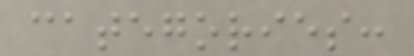categories:
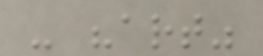- "art"
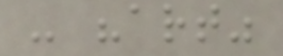- "art"
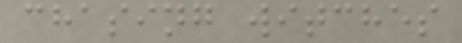chasing witches
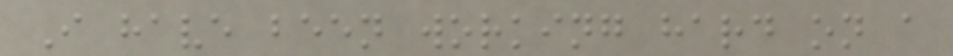I have been working hard on a
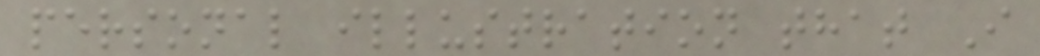personal illustration that I
